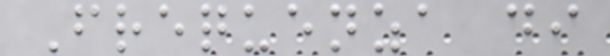Frequenza di
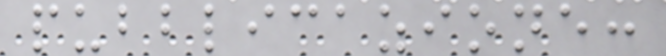pubblicazione:
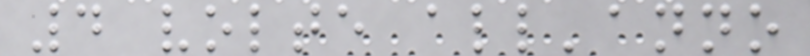4 volte all'anno
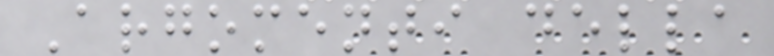Argomenti della
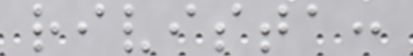rivista:
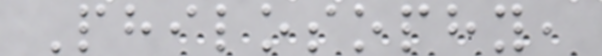Philosophy,
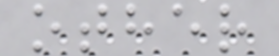other
